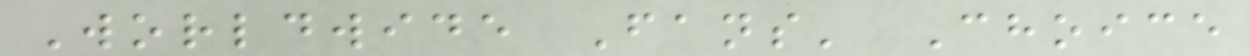Worldwide Fans' Choice
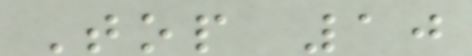Top 10
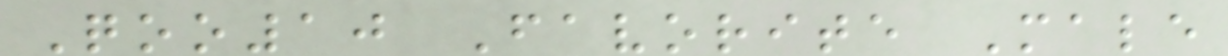Qoo10 Favorite Male
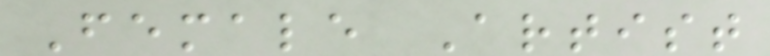Female Artist
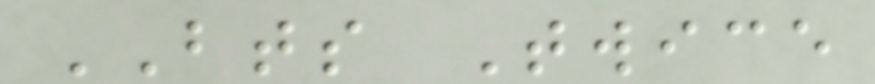BTS Twice
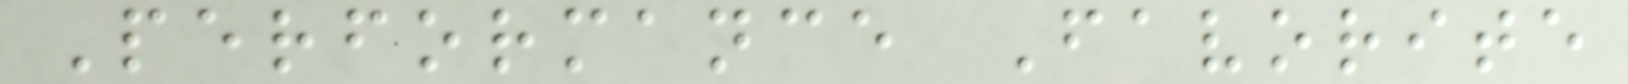Performance Favorite
